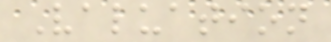Valuation
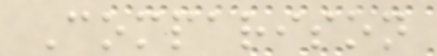Comparison
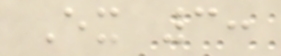Ex 3:
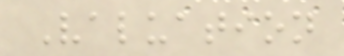Valuation
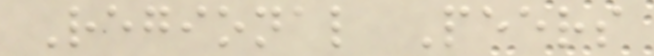Regional Peers
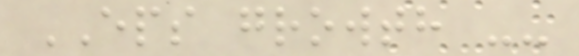EPS growth --
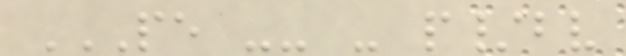PE -- - P/BV
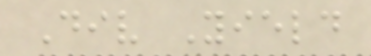Div Yield
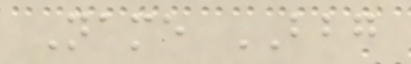Name BBG
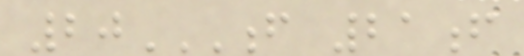20F 21F
